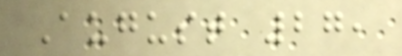August 27,
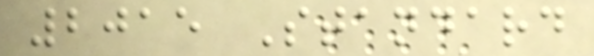2015 Standard
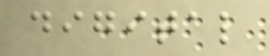digital
